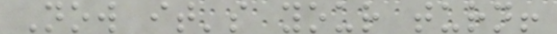Now it's your turn!
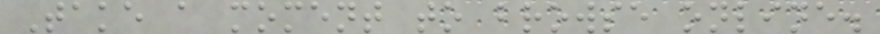Take a moment to browse online.
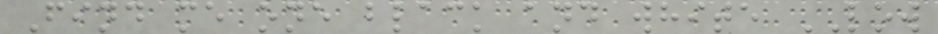Find me one black and white LOW
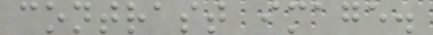contrast image.
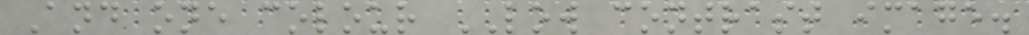And one colour LOW contrast image.
